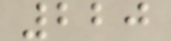220
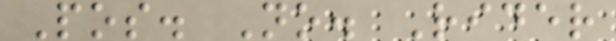Pos. No. Rider
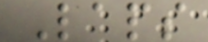Laps
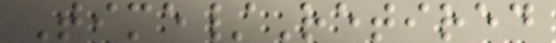Time/Retired
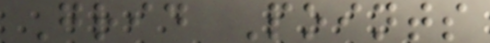Grid Points
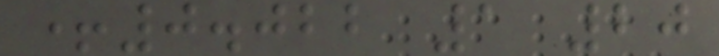+0.022 1 20
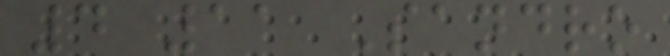4 11 Sandro
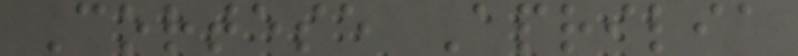Cortese Aprilia
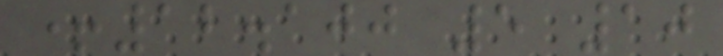+12.100 5 10
